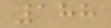188
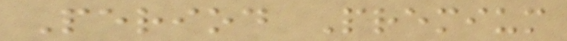Period Premium
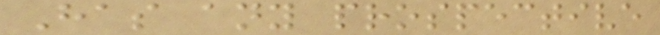Has any prospective
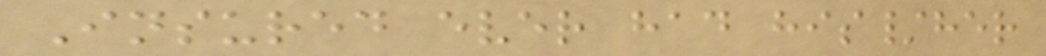Insured ever had his/her
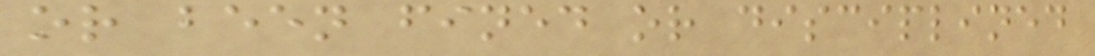or been fined or disciplined
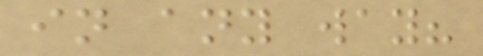in any way?
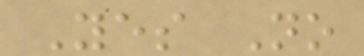Yes No
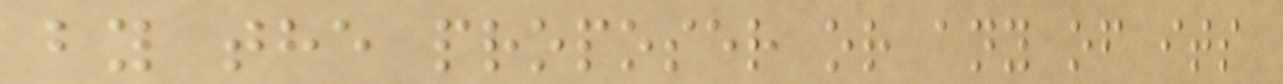by the proposer or any of its
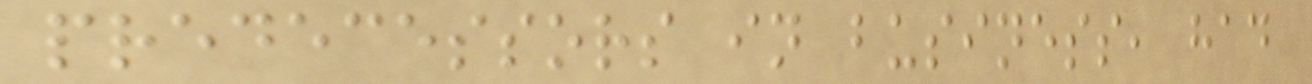predecessors in business, had
